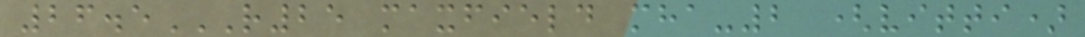26.5R25 MAXFIELD MHA-2 (VITTI)
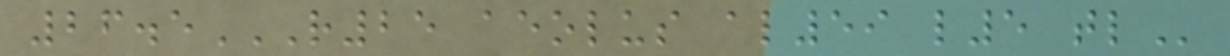26.5R25 AEOLUS AL59 L5 TL
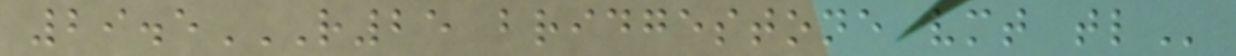29.5R25 BRIDGESTONE VMT TL
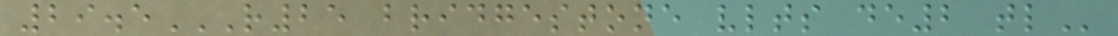29.5R25 BRIDGESTONE VLTS DE2 TL
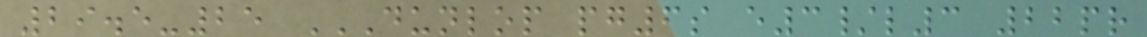29.5-25 DUNLOP PG6S E3/L3 22PR
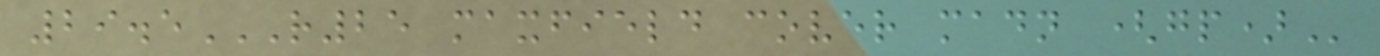29.5R25 MAXFIELD COVER MADN (GP)
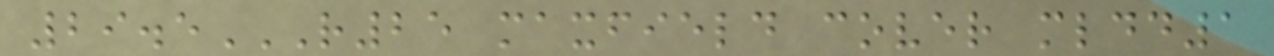29.5R25 MAXFIELD COVER MLDD1
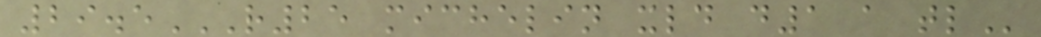29.5R25 MICHELIN XLD D1 A TL
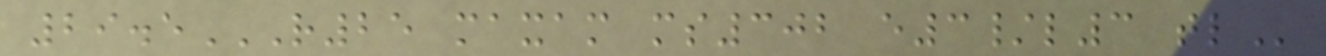29.5R25 MAXAM MS302 E3/L3 TL
